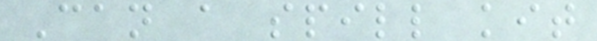Can a spill kit
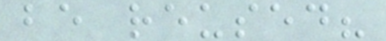be reused?
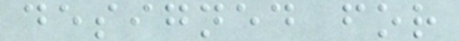designed for
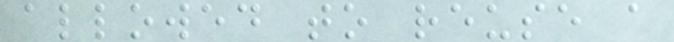allowed to reuse a
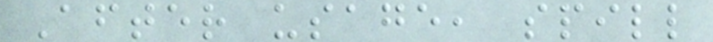After usage, spill
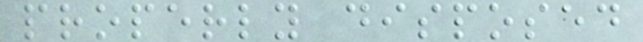properly disposed
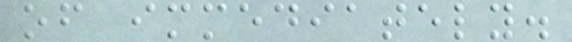of immediately.
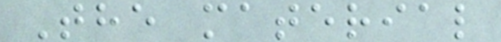The material
